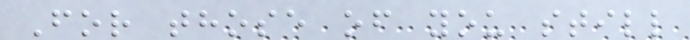For those of you still
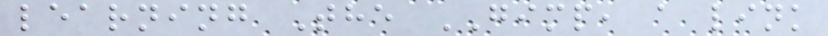learning The GIMP, a link
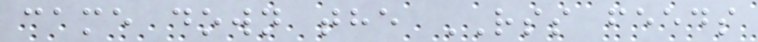came down the RSS feeds
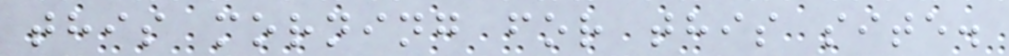this morning for this site.
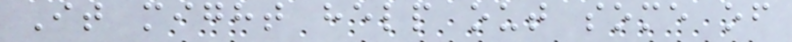It might help out some of
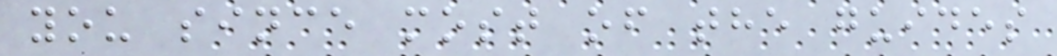you since most of the guides
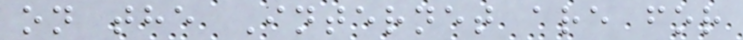on the Internet are for
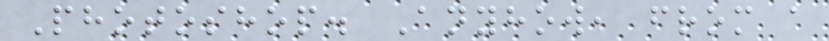Photoshop. Anyhow, from a
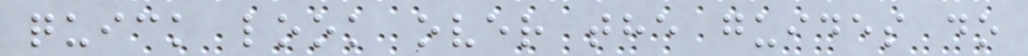quick look over the guides do
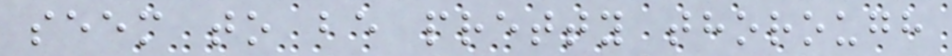seem to be pretty thorough
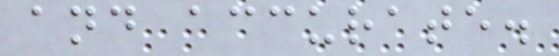and accurate.
